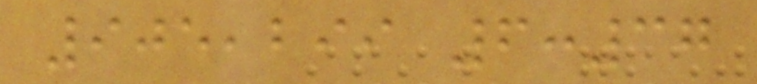905,299 6:37
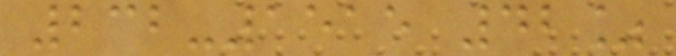232-1515 42%
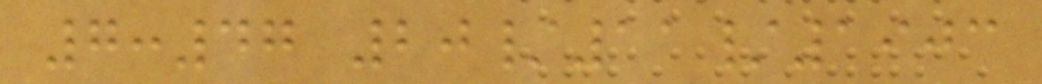7:47 20/11/1903
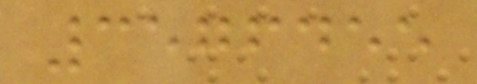3576455
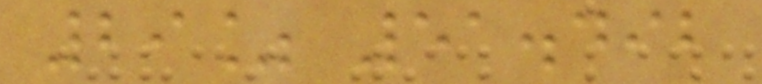29% 51.492
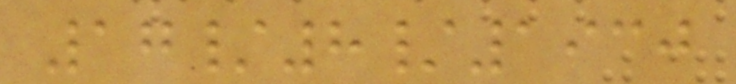17/8/1930
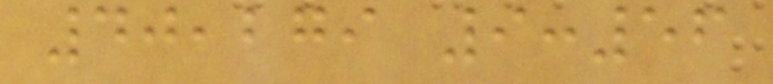40,279 9:56
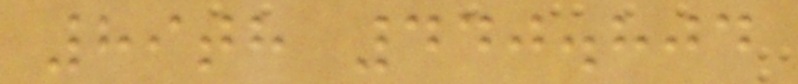89th 440.804
